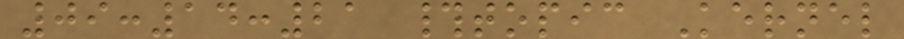09:14:21 #topic Kernel
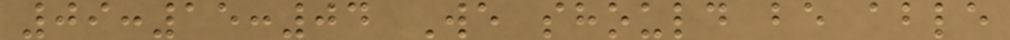09:15:04 We should be able
